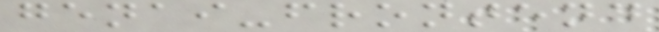genai-frontend
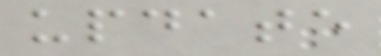update
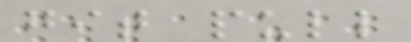git pull
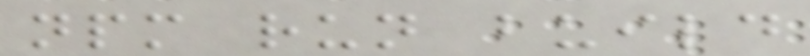npm run build
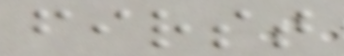first
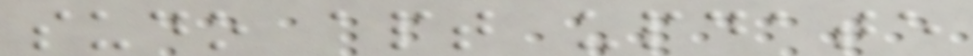sudo apt update
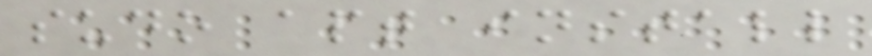sudo apt install
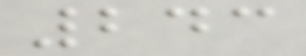243
